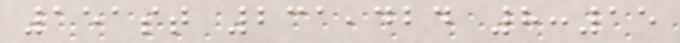151st 231,424 8:15
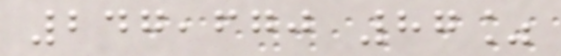247,670 87%
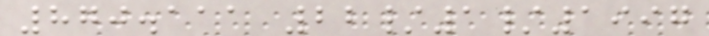870.111 22/1/1997
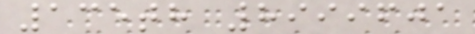135th 8999601
